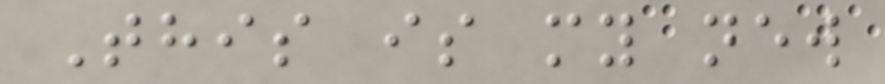This is my new
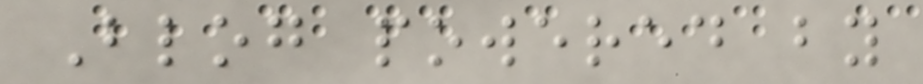Blog powered by
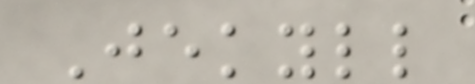Jekyll
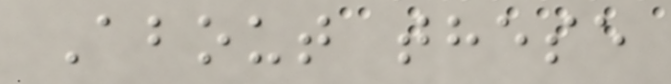About these
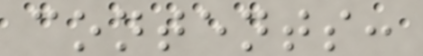contents:
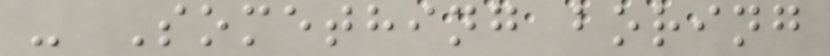- Something boring
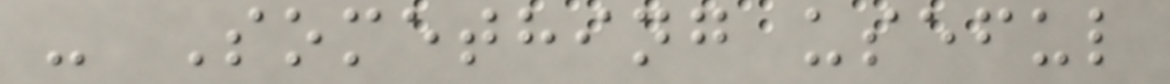- Something useful
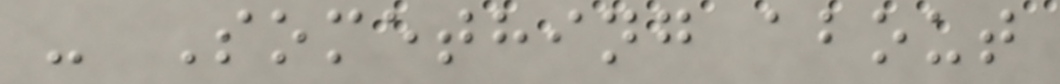- Something about
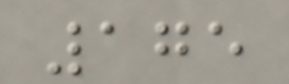175
